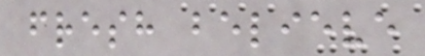fresh believe
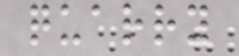quarry
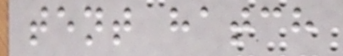tent hatch
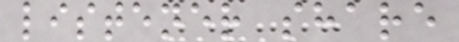listener share
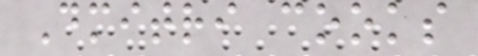Dmitri cooks
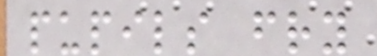pupils fry
